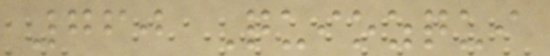760 Quiozqui
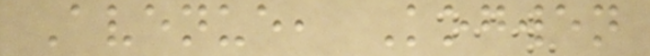Avenue, Kogwen
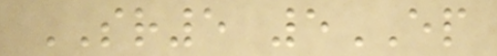SR5 5EP
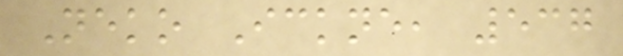Neko Ickne, 537
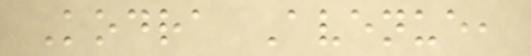Kodra Avenue,
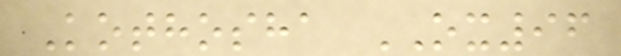Kothosha OX96
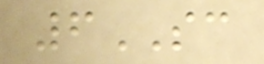6SC
